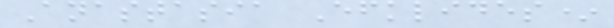Anastasia Efklides*
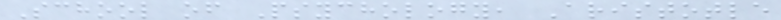School of Psychology, Aristotle
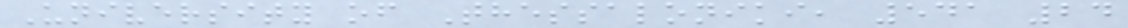University of Thessaloniki, 541 24
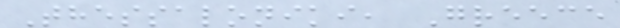Thessaloniki, Greece
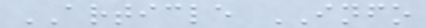ARTICLE INFO
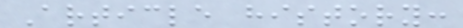Article history:
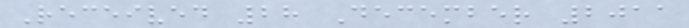Received 28 December 2011
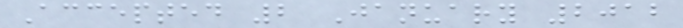Accepted 2 January 2012
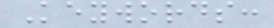Keywords:
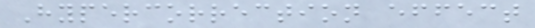Hypercorrection effect
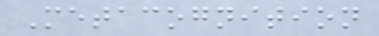Metacognition
